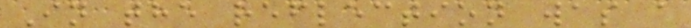In the reflection was a
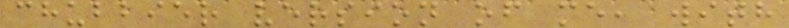chubbier version of me, with
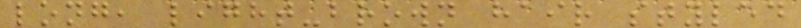long, light-brown hair styled
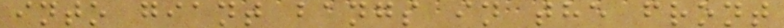into giant bangs in the front
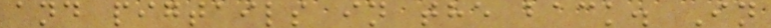and pigtails in the back. In
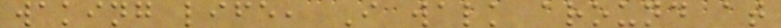waking life, I walk around at
